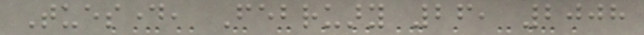Tuesday, February 26, 2008
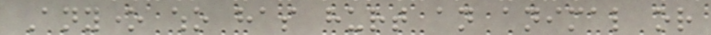Anyone who has hurt an animal or
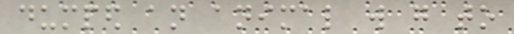dumped an animal will go to
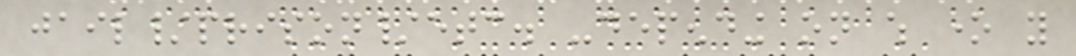jail/prison/etc. -depending on which one you
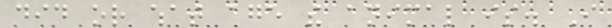did or what age the animal is. I
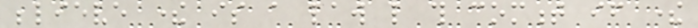believe there is a law like this comment if there
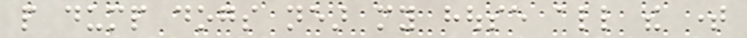people dump dogs near my house all the time
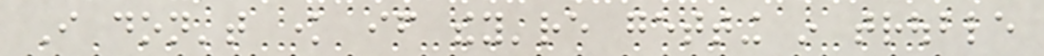I don't know if they're getting in trouble
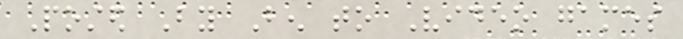Posted By Ben to Video games
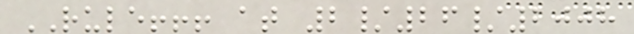RULE!!! at 2/26/2008
